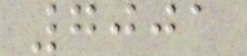7001
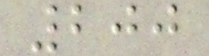200
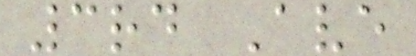3rd Ave
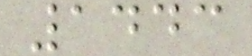1443
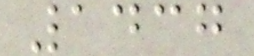1437
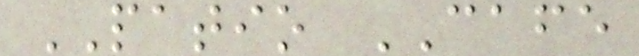PATIO CAFE
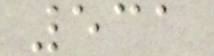531
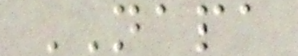NAPA
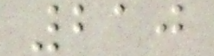210
